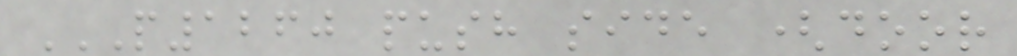P1260 PUSH SIDE (DOOR
